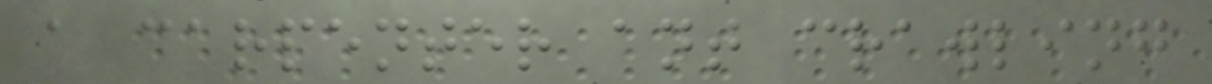a carpenter ant crawling
